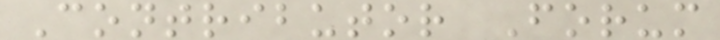Contributor Forum
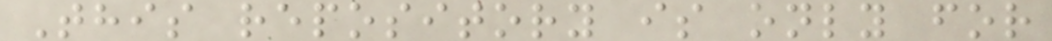This repository is only for
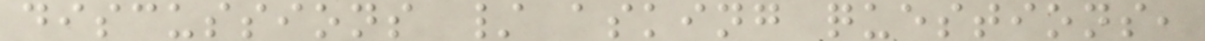discussions / asking questions,
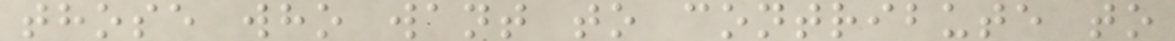those who want to contribute to
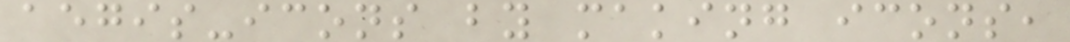aegis-icons by making icons,
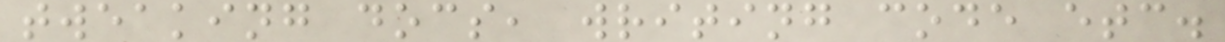tweaking docs, writing code etc.
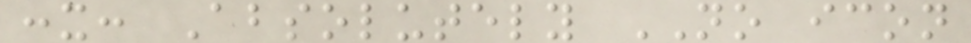:x: Absolutely NO icon
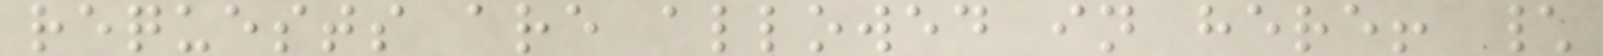requests are allowed in here! \
